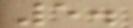5.
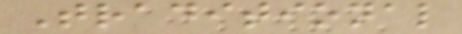Traditional
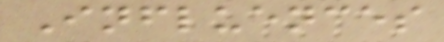Influences
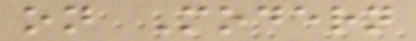on Modern
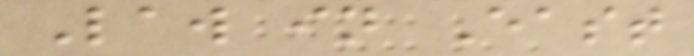Law in East
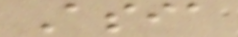Asia
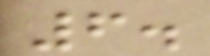6.
